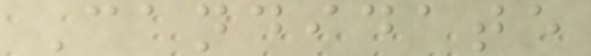Candidate
